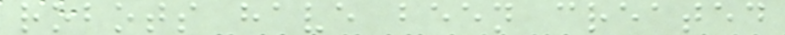robots have been created
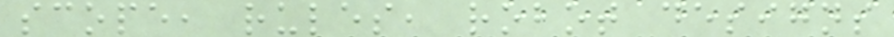scope, rules, robot designs
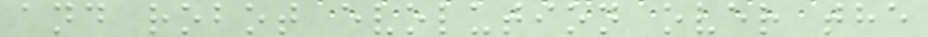and robot evolution over the
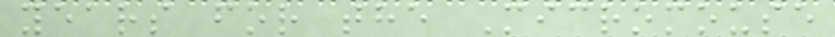years for the Micromouse
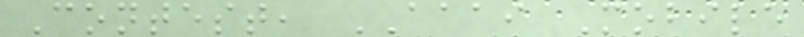Contest, AAAI Mobile
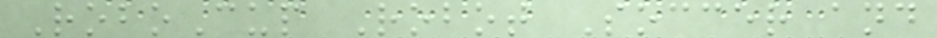RoboCup Robot Soccer and
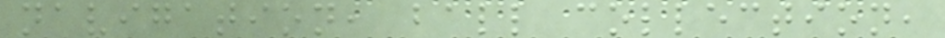navigation, ball collection,
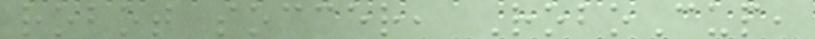robot soccer, RoboCup,
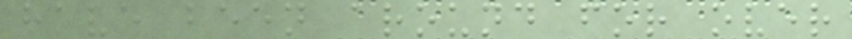have been around for over
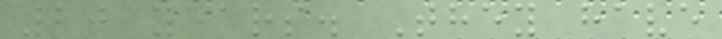20 years. They have
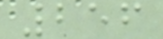256
